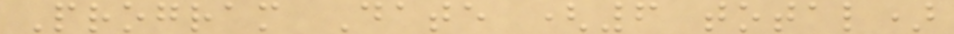Program Date (6 total)
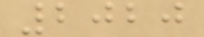2020
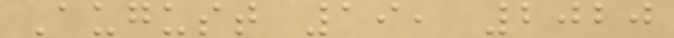August 19, 2020
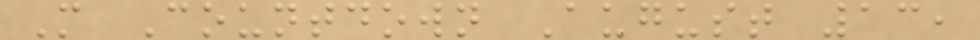M Countdown August 13,
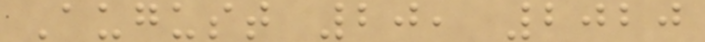August 20, 2020
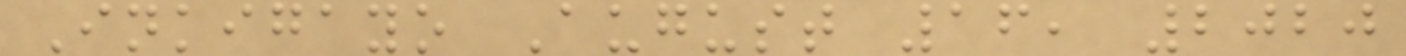Inkigayo August 16, 2020
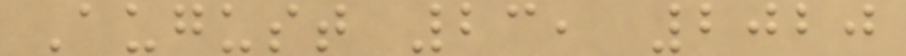August 23, 2020
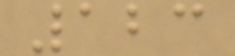123
